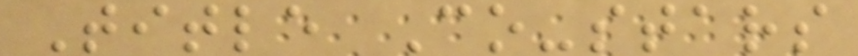Title Co-stars
